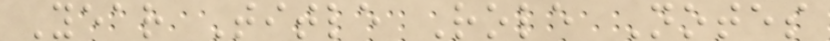Year Title Role Notes
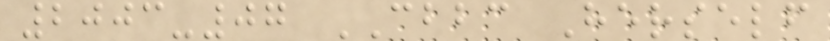2003-07 CBBC Herself
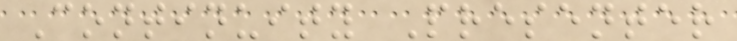Continuity Presenter
